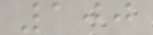100
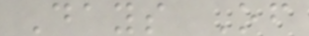Days Of
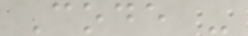Code -
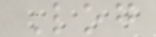Log
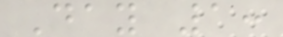Day 1:
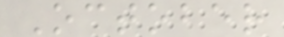October
